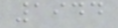1944
